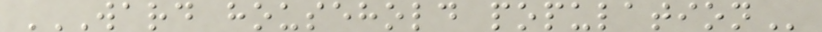WARD HOUSEHOLD POPULATION
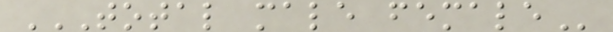TOTAL MALE FEMALE
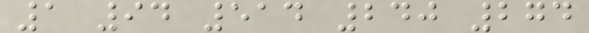1 94 514 240 274
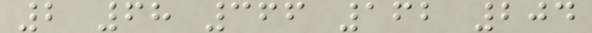2 68 366 162 204
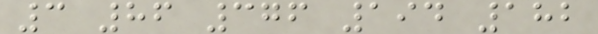3 86 376 194 182
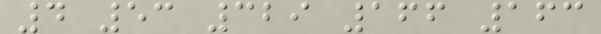4 53 329 166 163
